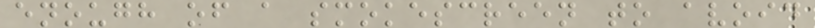enough of a smokescreen to avoid
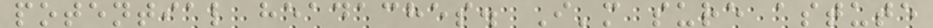potential headaches. I'm sure astute
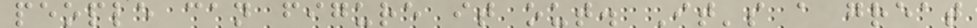people can figure it out. It's a great
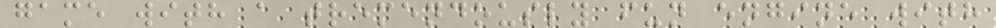game with a tremendously fun engine with
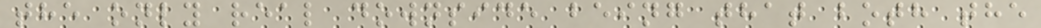the only real downside being that both the
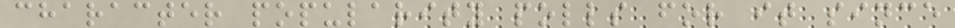character popularity polls for it since
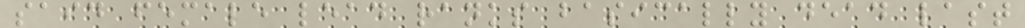said female lead ranks basically dead last
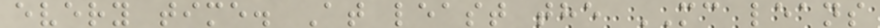every time. At least the MC leans
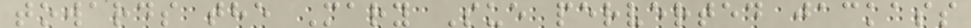towards the Mary Sue perverted jackass
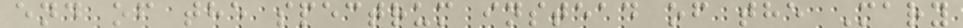end of the spectrum instead of the Mary
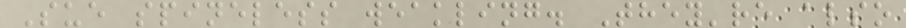Sue spineless weakling. They're also
